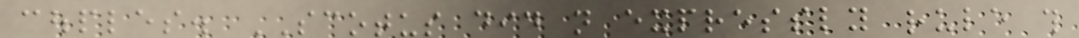couples. SCOTUS did not expressly rule this
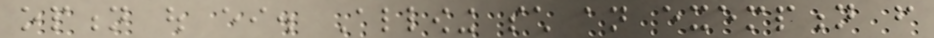option out either. Allowing such an exemption from
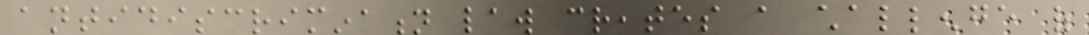antidiscrimination law creates a challenge of
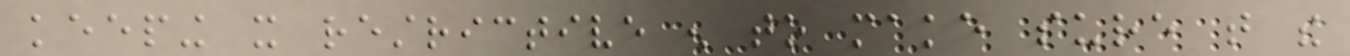keeping it restrictive enough to make sure that the
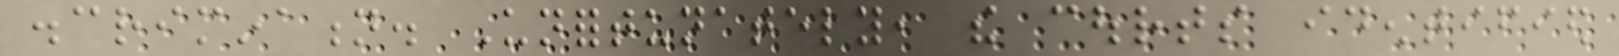discrimination. Unfortunately, the courts identified
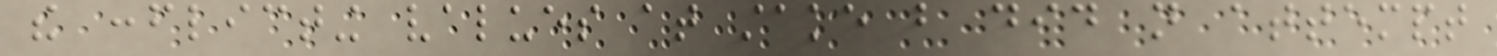the conflicting values at stake but did not attempt
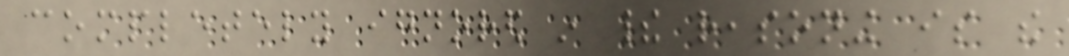completely ignored in their reasoning is the
